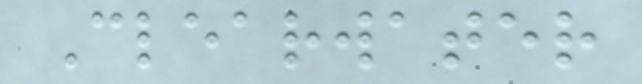Clearwater
